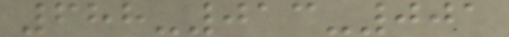688-013-001
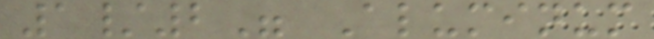1/2" Aluminum
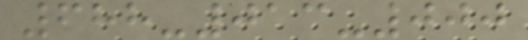688-013-000
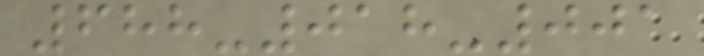688-018-001
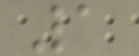1
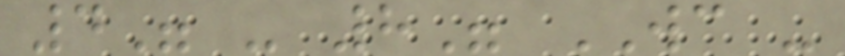4" - 8" WC -
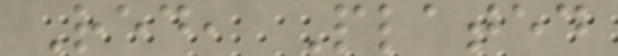Red, Plated
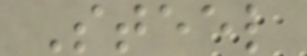Steel
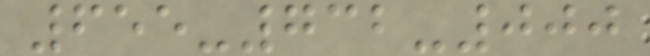655-732-000
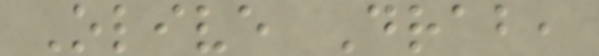Olive Drab,
